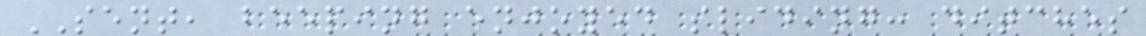SENT, beeping enjoyed sliding: ditches
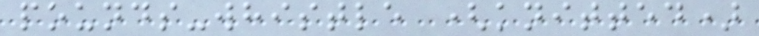pounds-whistle (knitted)
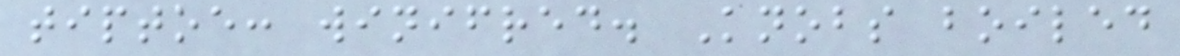tiptoe: winifred. Knobs boiled
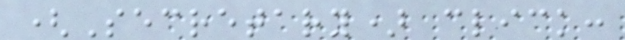(Secretary) click:
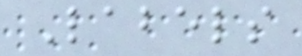Labels
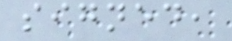signed,
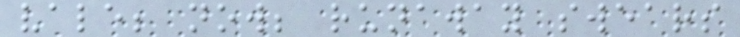vale; now; runaway swears
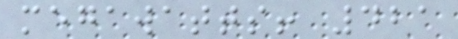megawatts! 421
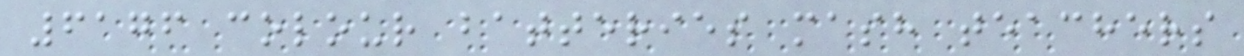6176 colour batteries mash teachers
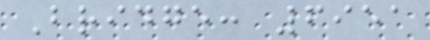Bridge: 6951
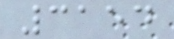3154
